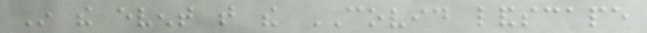In the event that the COVID landscape
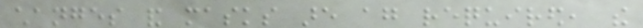changes and masks are again required, the
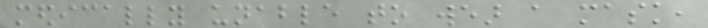medically unable to wear a mask,
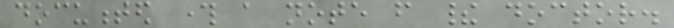documented through a note from their doctor.
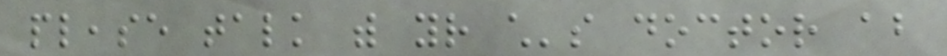please talk with your child's doctor about
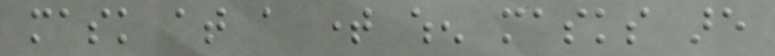mask at a time when masks are
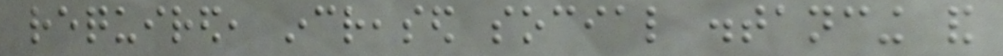required, increased social distancing and
